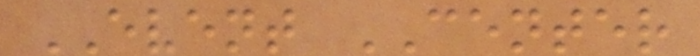EVENT CENTER
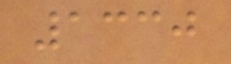1330
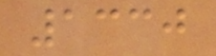1330
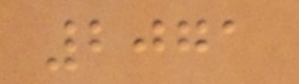2071
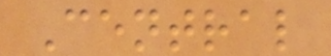Central
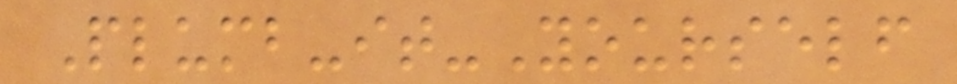Plumb-it-Yourself
